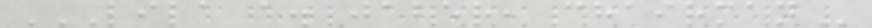LILA A. JABER, CHAIRMAN
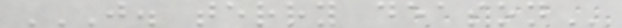J. TERRY DEASON
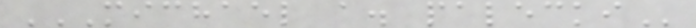MICHAEL A. PALECKI
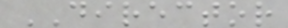DIRECTOR
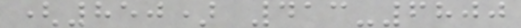(850) 413-6800
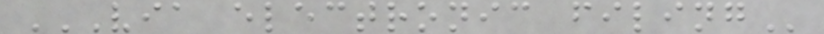VIA ELECTRONIC FILING
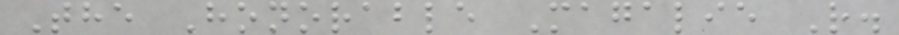The Honorable Magalie R.
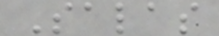Salas
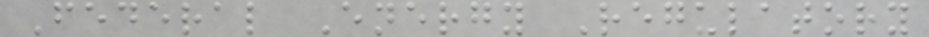Federal Energy Regulatory
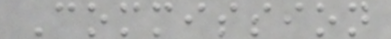Commission
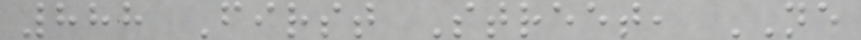888 First Street, NE
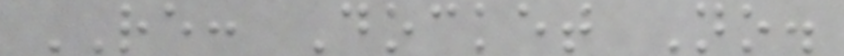RE: Docket No.
